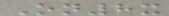On8x
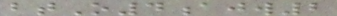btO4ajw2
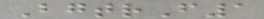BgtrF1
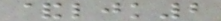&ljk2
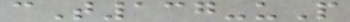cT137-uP
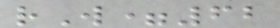rW=62
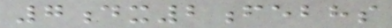7dx2febhs
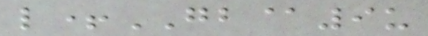l+GB@9u
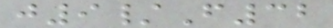j9/F32
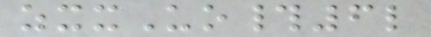zxxUo#6l
